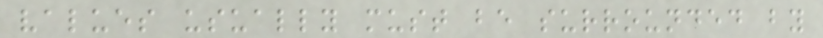values usually must be surrounded by
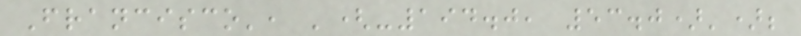Francisco', '(-194.0, 53.0)');
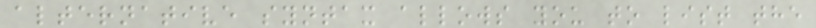alternative syntax allows you to list the
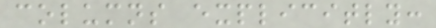columns explicitly:
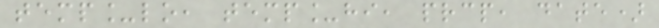temp_lo, temp_hi, prcp, date)
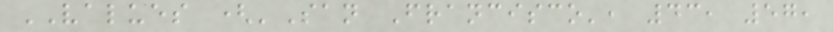VALUES ('San Francisco', 43, 57,
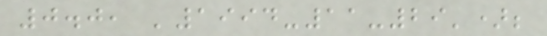0.0, '1994-11-29');
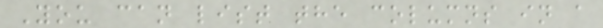You can list the columns in a
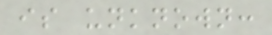is unknown:
